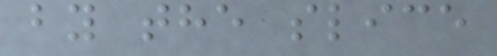by the slice
